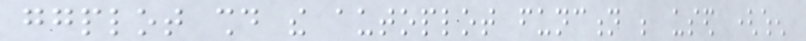ggplot should the autoplot function be used (when
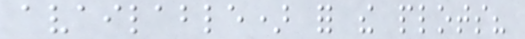available) for the plots?
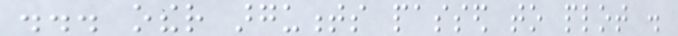... other arguments passed to plot .
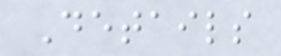Details
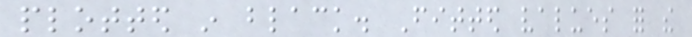plotted in black. Fitted values for the
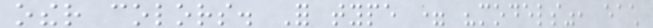other colors. For type = "models", each
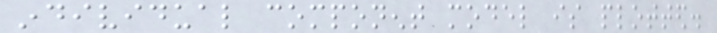individual component model is plotted.
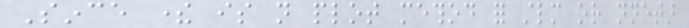Since there is not plot method for stlm or nnetar
